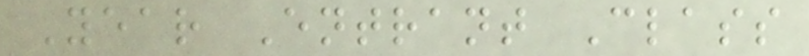Year Entrant Class
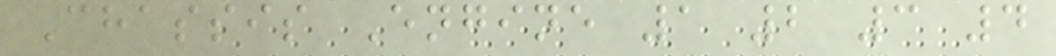Chassis Engine 1 2 3 4
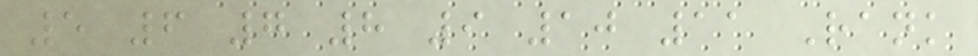5 6 7 8 9 10 11 Rank
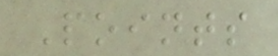Points
